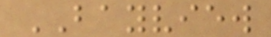BAYVIEW
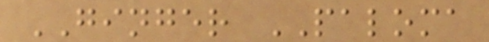GINGER PALOMA
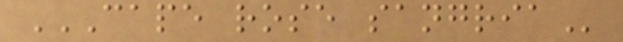CAPE ROSE SANGRIA
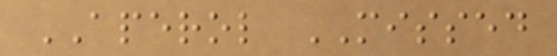APEROL MISSED
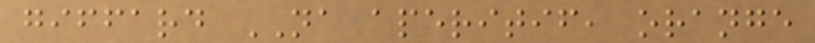giffard NA aperitif, orange
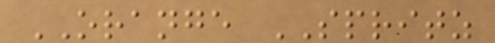ORANGE SPRITZ
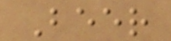Beer
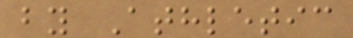by Athletic
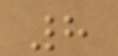8
